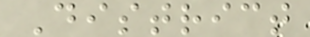District
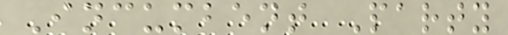Incumbent Party
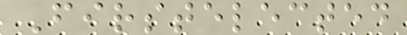Firstelected
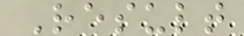Result
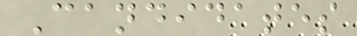Candidates
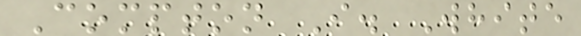Compton I. White
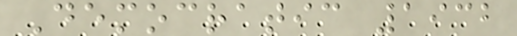Democratic 1932
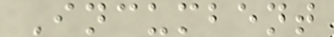Incumbent
